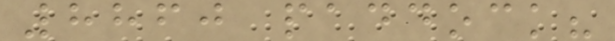8860 paddock?
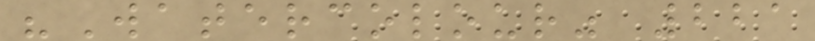"Watercolour" 221
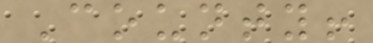County!
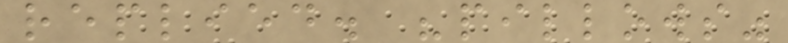replied. "pillows"
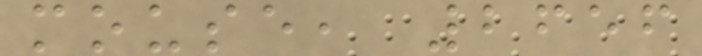mouse, 2656
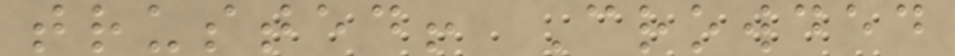trusted! Crowded
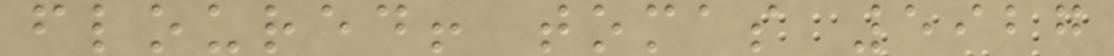floured! tomas 5927
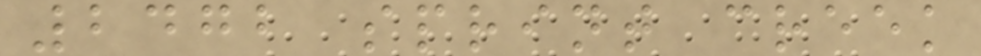2472 sprint creek
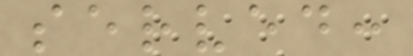served:
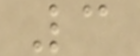3
